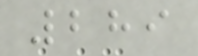289
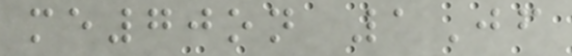me70on 1Jf
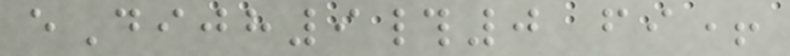eDijh9#0 fi+
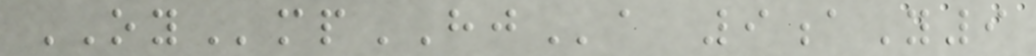OYmpHJa 9aY9
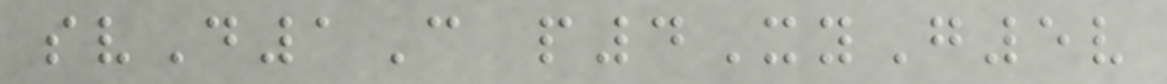svD1C p4XyG5v
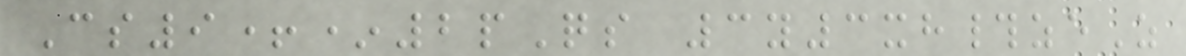Cs9+*2pQs 3y3xh#zeZ
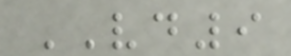VD9
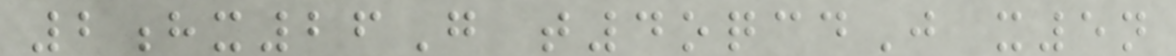2hx26G t4oqcdJ x5n
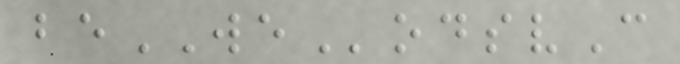beWEodsvC
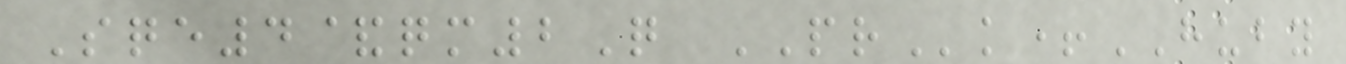Sqe4&qm2Q PRk+HUBY
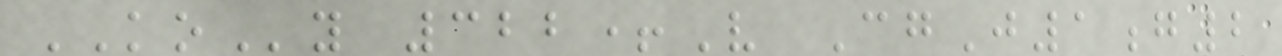KOy 322+V CgJ1g2
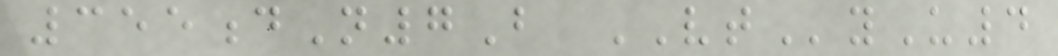355dN7B VTyU4
